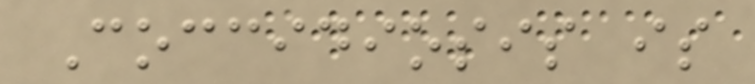Coccidiosis is
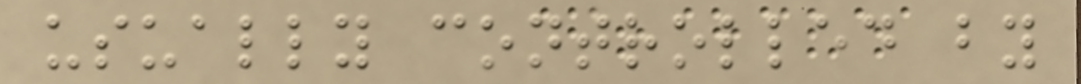usually controlled by
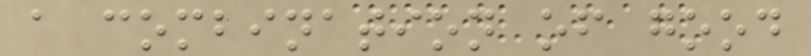a combination of good
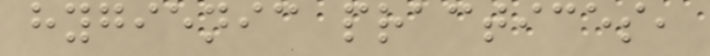hygienic practices,
